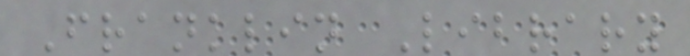Franklin Library
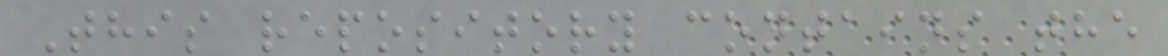This repository contains the
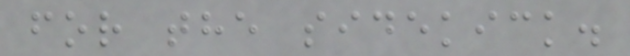for the sidekick.
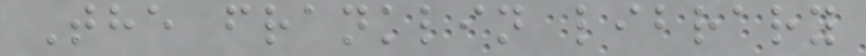The franklin library
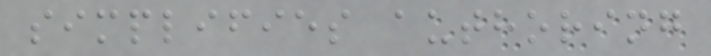simplifies authoring
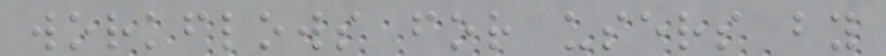workflows for users by
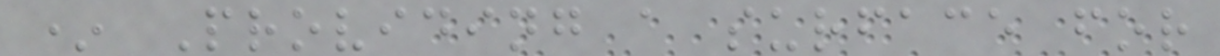* Providing a surface for
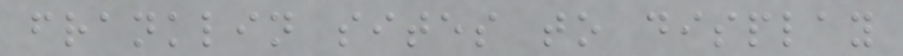franklin sites to display
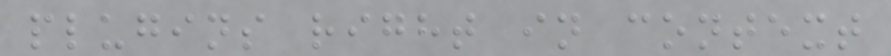plugins right in context
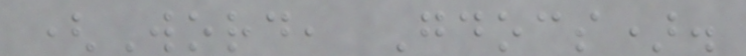(Word, Gdocs).
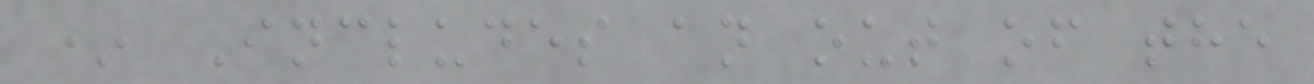* Includes an out of the
